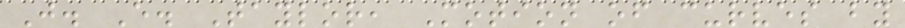J. E. Taylor, Motion of curves by
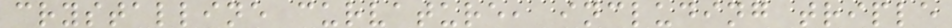crystalline curvature, including triple
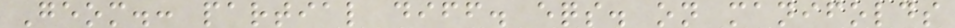Geom.: partial diff. eqs. on manifolds
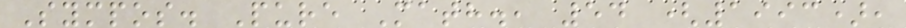Sympos. Pure Math., 54 (1993),
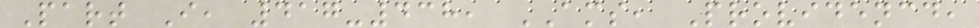Part I, 417-438, AMS, Providencd,
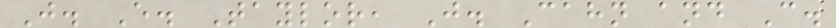J. E. Taylor, J. Cahn and C.
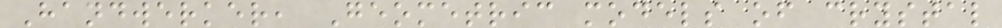Handwerker, Geometric models of crystal
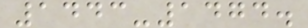1443-1474.
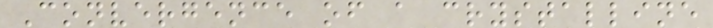Convergence of a crystalline
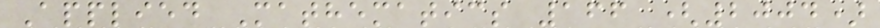Applied Mathematics 166 (2004)
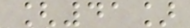[41]
